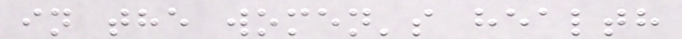in the women's health
